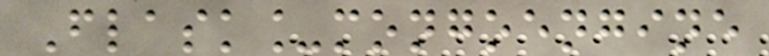Flask_mongoengine
